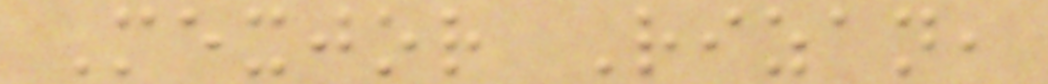Mexjor Rizan,
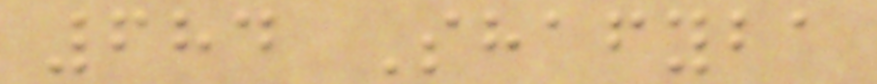684 Shafyba
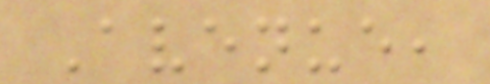Avenue,
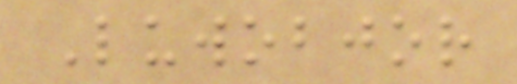Luwobjor
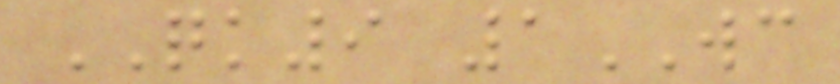QK9 1WC
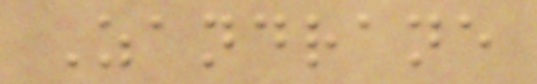Zandrane
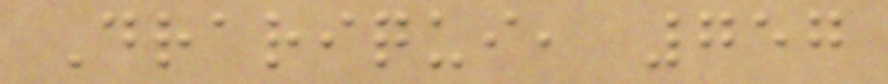Drariqui, 757
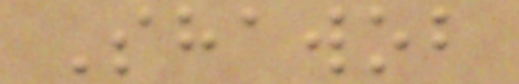Shawob
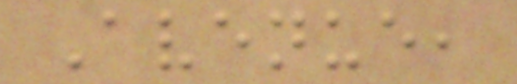Avenue,
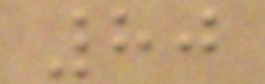80
